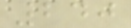240
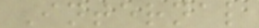Internal
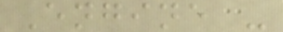Engine -
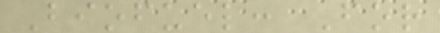Biofuel: For
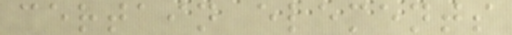certain elements
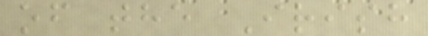of the Irish
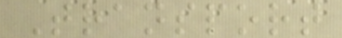Transport
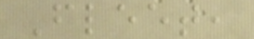Fleet,
